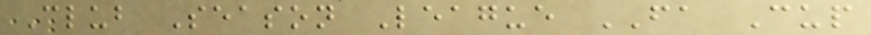Club Season League FA Cup
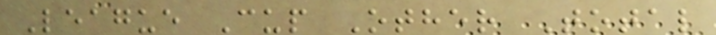League Cup Other Total
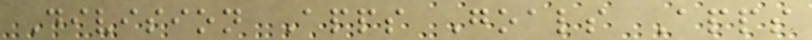Division Apps Goals Apps
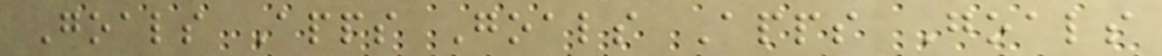Goals Apps Goals Apps Goals
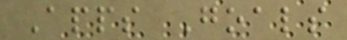Apps Goals
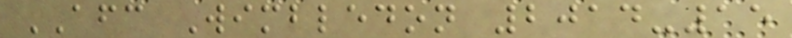AFC Wimbledon 2014-15
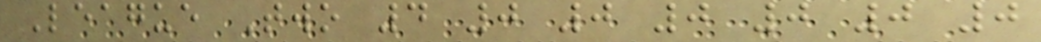League Two 4 0 0 0 0 0 0
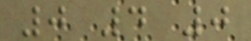0 4 0
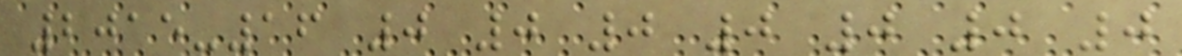2015-16 0 0 0 0 0 0 0
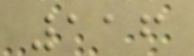116
